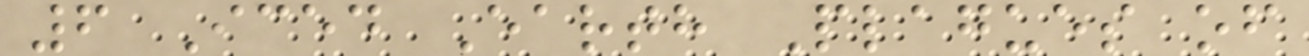6 Iced Earth Plagues of
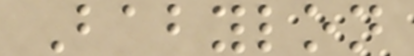Babylon
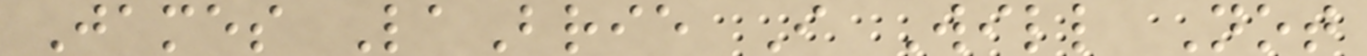James LaBrie I Will Not
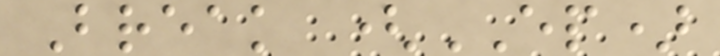Break (EP)
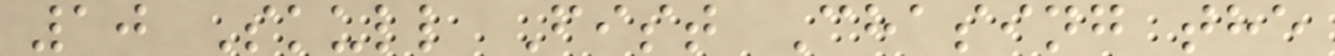10 Skull Fist Chasing the
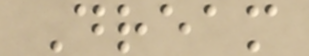Dream
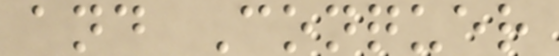and Conquer
